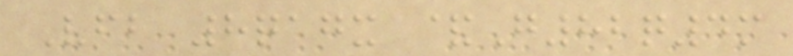Vfb 8qagx &G82q4m
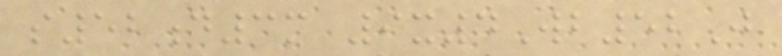s52d3m 9x4Wb52J
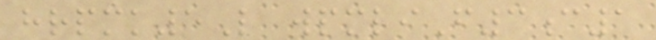hrpmk5L wpmliF3c1
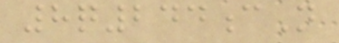8q244cN
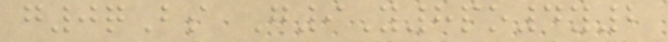g0qBs G9Y8po4y2
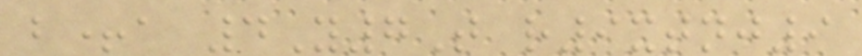b+a 4Y7T r9xtnj9
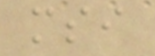msi
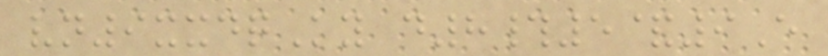vn9xxdqKy d8#5&9E
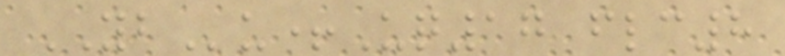YBu+Uq17 flc8
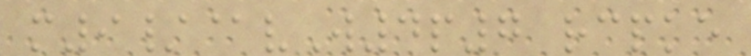m9/@vW4p7 rcpke
